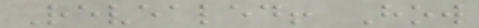Revealed! How
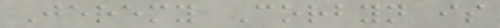Jeremy Corbyn is
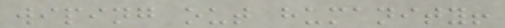wiping out humanity!
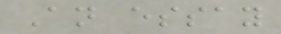An essay
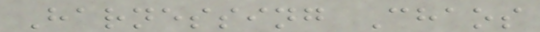Harnessing Chaos
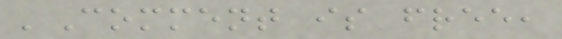'Comment is free,
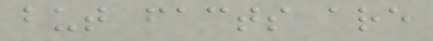but facts are
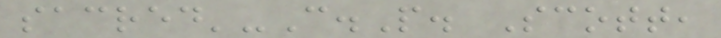sacred'-C.P. Scott,
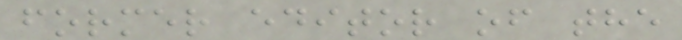former editor of the
